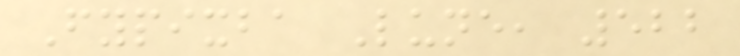Fypixba Lune, 522
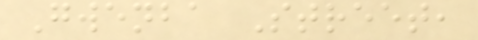Gwenba Street,
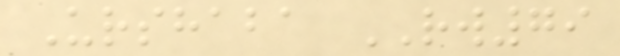Urshaba RW79
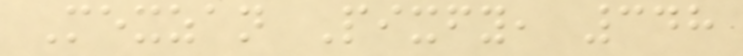Mexzan Pixfy, 348
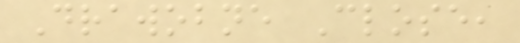Drawobne Close,
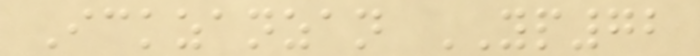Ickzanzan YP72
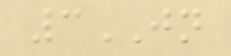3JN
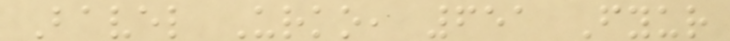Bavel Urko, 651 Fyur
